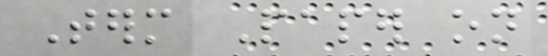Term Paper on
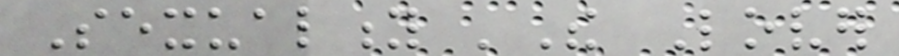Sexuality 'The Lover
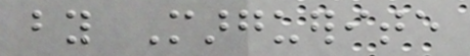by Marguerite
